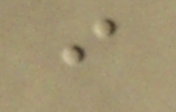i
